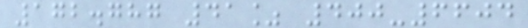172.787 41% 400-6604
